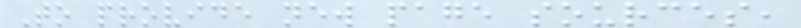To provide new page sources,
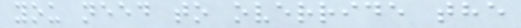you need to override the
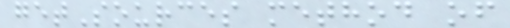getSources method of
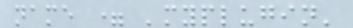name = 'myplugin'
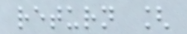return [
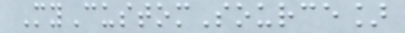MyCustomSource]
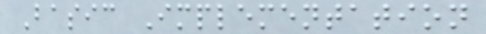Basic Implementation
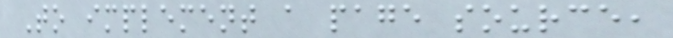To implement a page source,
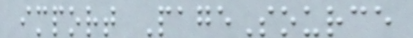import PageSource
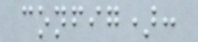config):
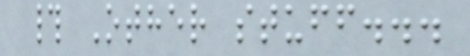# Other stuff...
